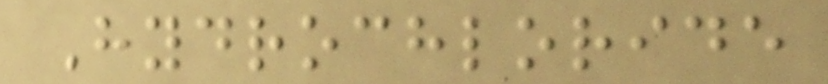Hydrochloride
